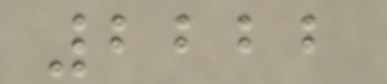2222
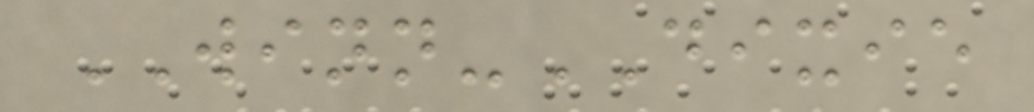WINN-DIXIE
